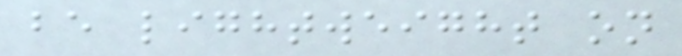be lightweight on
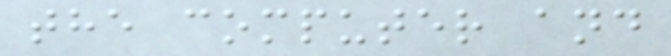the computer and
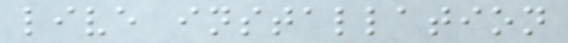live installation
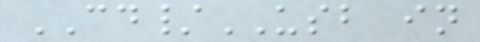CD/USB in
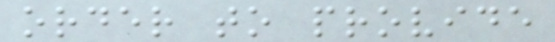order to provide
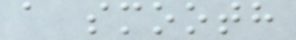a smooth
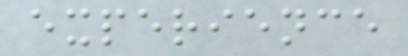experience
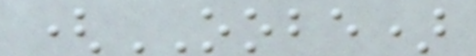(OOBE)
